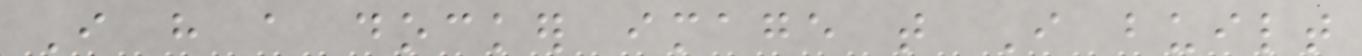I have a docker image that I built
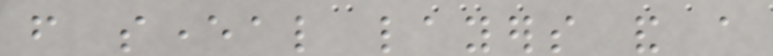from several layers and a
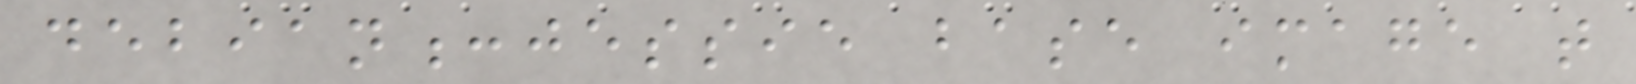debian:jessie base image that
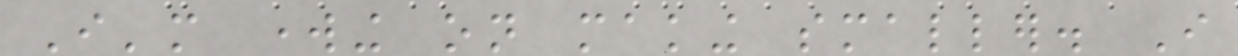I'm working on making smaller. I
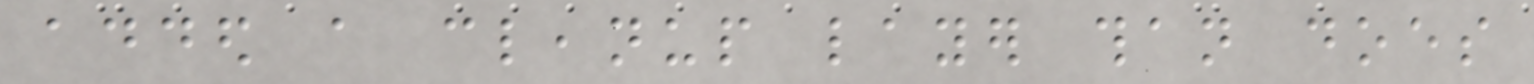added a cleanup layer than does
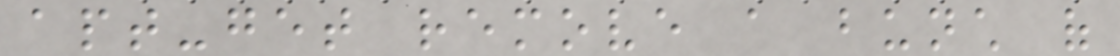apt-get remove a bunch of
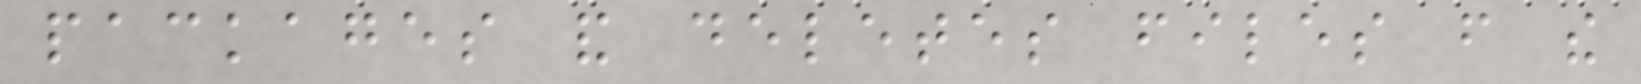packages and deletes files from the
